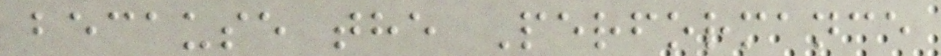because the Performance
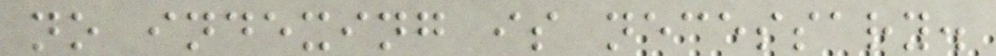no indexing is necessary.
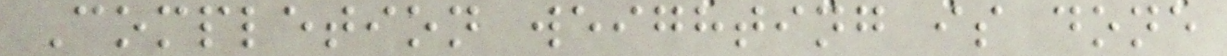Completion weighting is done
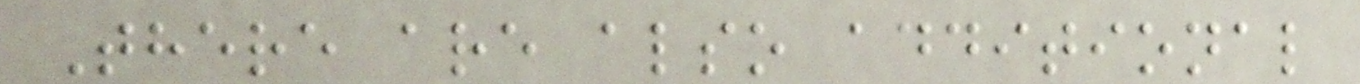There are also additional
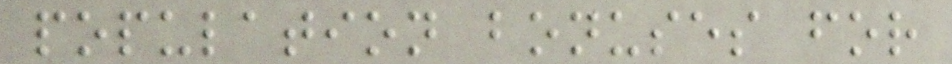population bonuses for
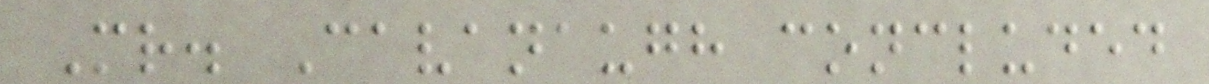Mr. Cavanaugh concluded
